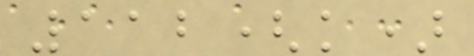112(k)
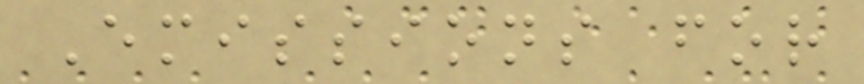Emissions for
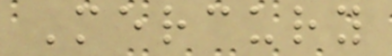Mercury
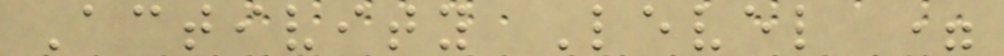Activity Level =
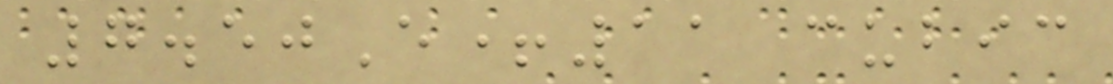7.50E+11 cubic
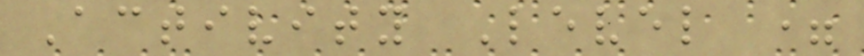Activity Level =
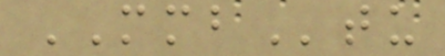MMBtu
